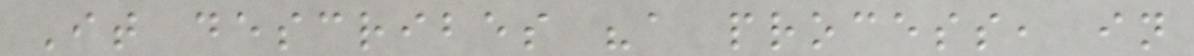It describes "a process, in
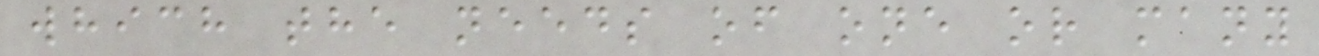which the needs of one or many
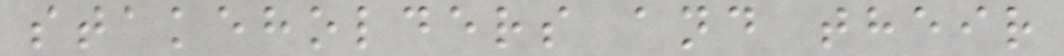stakeholders and their
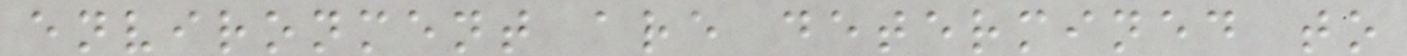environment are determined to
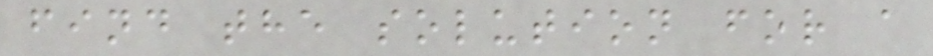find the solution for a
